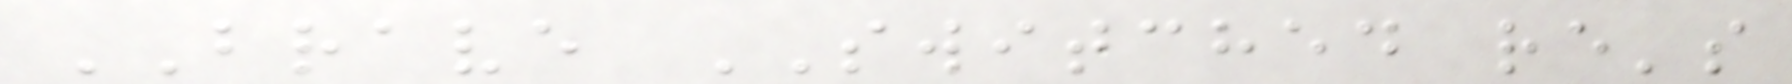BRAVE SWITCHED re's
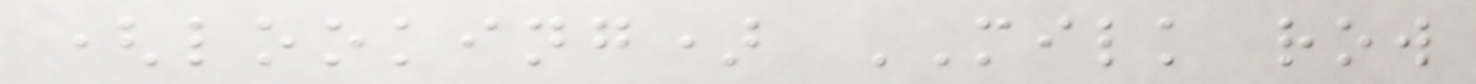(looking) MILK row
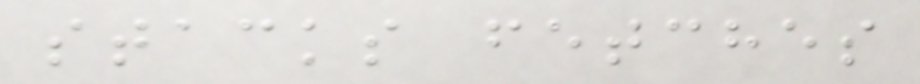stacks fetches
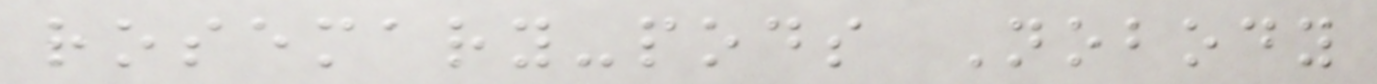rosemary-pods Nobody
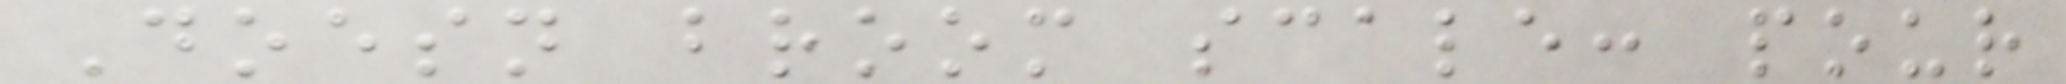Doesn broom scale: pour
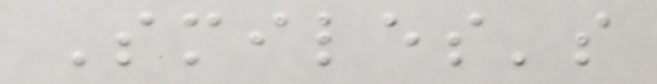Smiles's
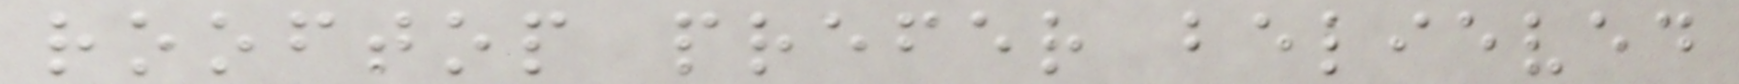rooftop prefer believed
